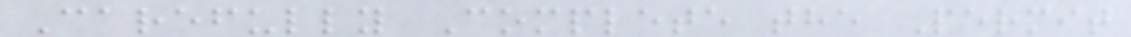Carefully Complete the Permit
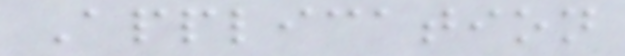Application
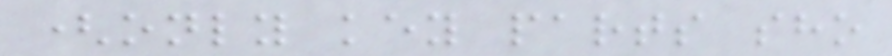(only key parts sho
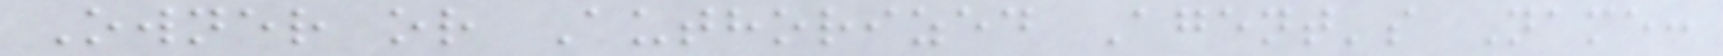Owner or Authorized Agent's Name:
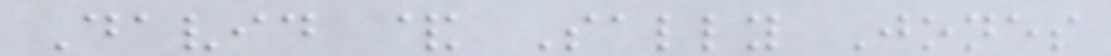David & Sally Jones
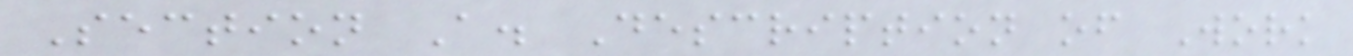Section A. Description of Work
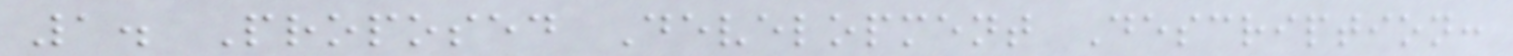1. Proposed Development Description:
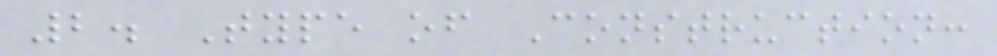2. Type of Construction:
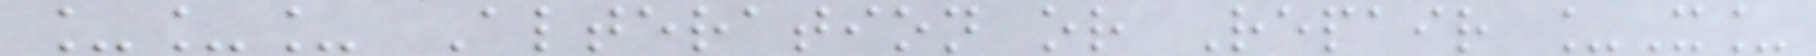___ Alteration or Repair _X_
